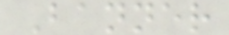Banner
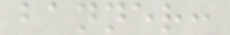banner:
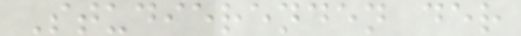Studierenden der
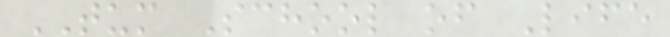TUM School of Life
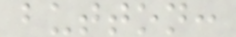button:
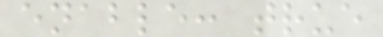enable: true
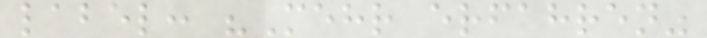label: "Mehr erfahren"
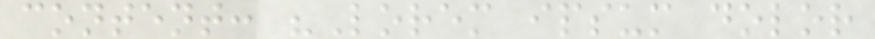content: "Lorem ipsum dolor
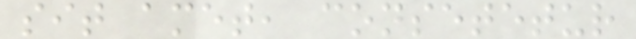sit amet, consetetur
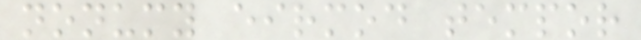nonumy eirmod tempor
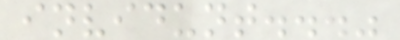invidunt..."
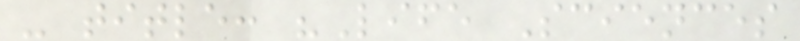- title: "Life Sciences
